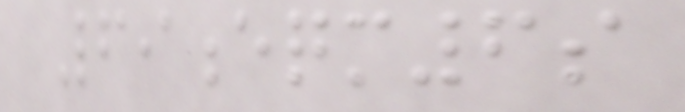69eqm6s
